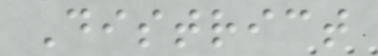District
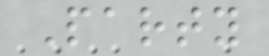Party
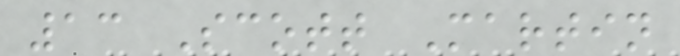13 Scott Martin
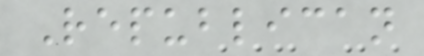Republican
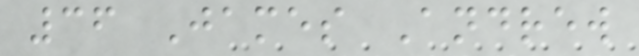36 James Andrew
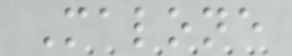Malone
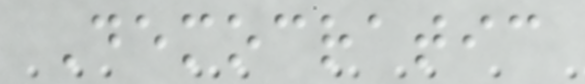Democratic
